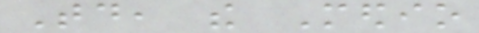Today, the Medio
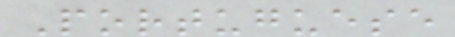Portuguese
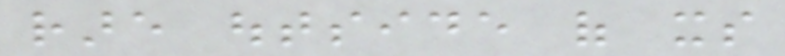rare outside of its
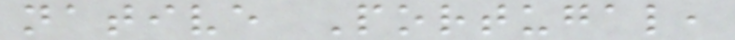native Portugal,
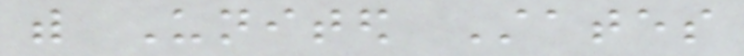with United States
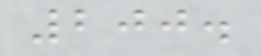200.
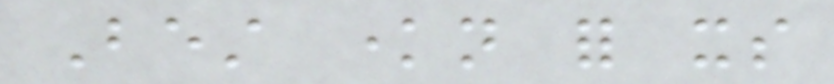Best known for its
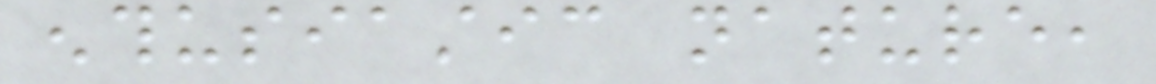enthusiastic nature,
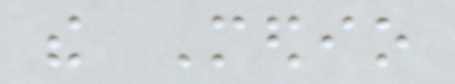the Medio
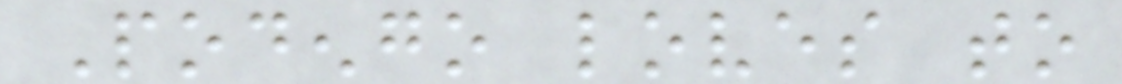Podengo loves to
